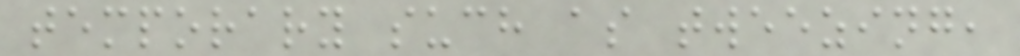temporary such as tweezing,
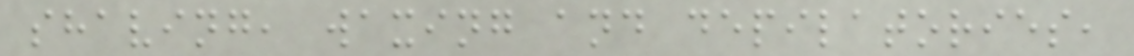shaving, waxing and depilatories,
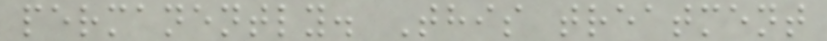permanently. This treatment
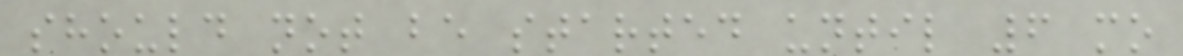should not be started until 6 mo
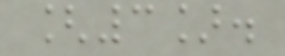[3].
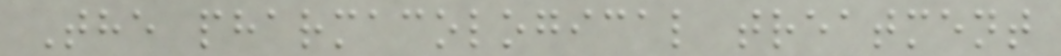The pharmacological treatment
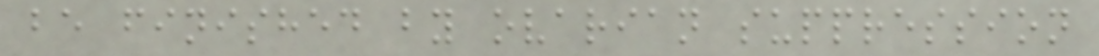be finished by ovarian suppression
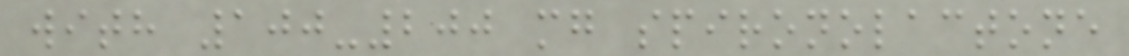with 100-200 mg spironolactone
